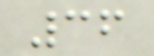36
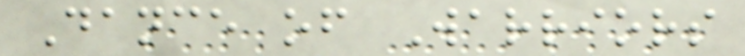Dance of Warriors
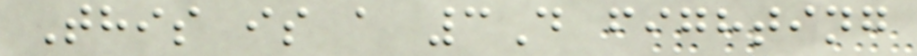This is a 3D fighting
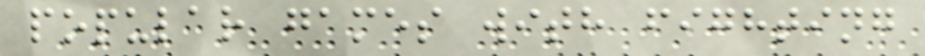popular games with fighting
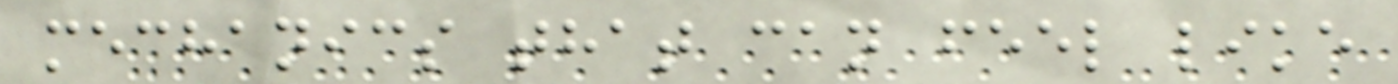mechanics that can feel like
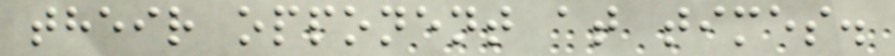their opponent at times.
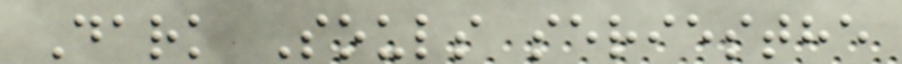Dark Souls seriesthe
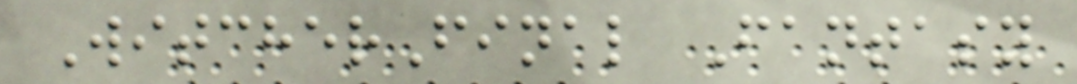WitcherFinal Fantasy
